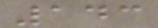143
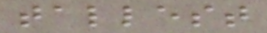tallest
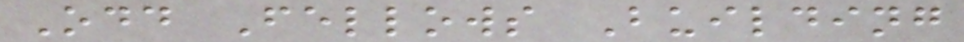Odd Fellows Building
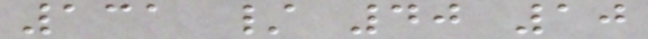131 / 40 10
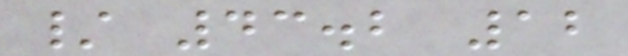/ 43.2 12
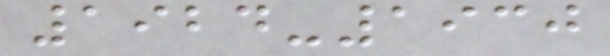1924-1930
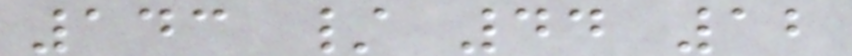143 / 44 12
